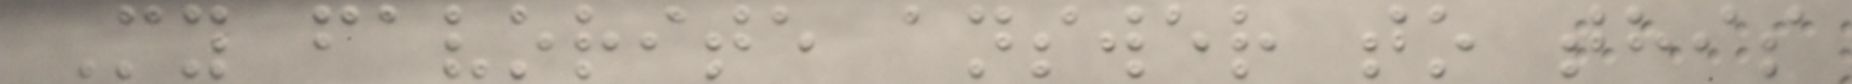My favorite answer to this
